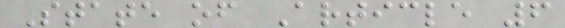State of Article 6
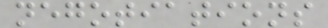negotiations
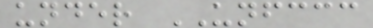under UNFCCC
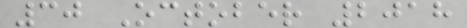30 October 2018
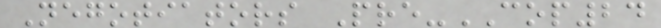Negotiators Pre-COP24
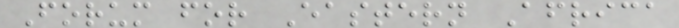Forum for Eastern Africa
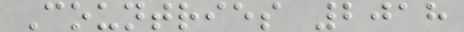Countries 2018
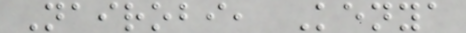Nairobi, Kenya
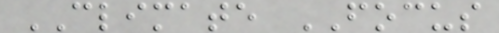CLIMATE FOCUS
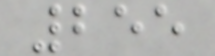255
